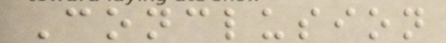Conclusion
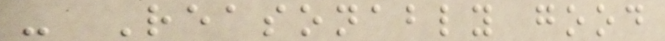- Reasonably good
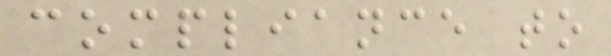compliance to
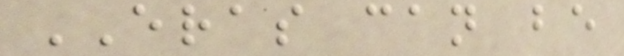ERAS can be
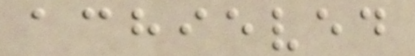achieved
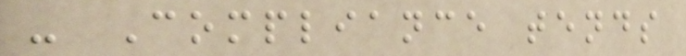- Compliance tends
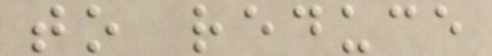to reduce
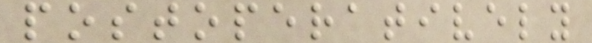postoperatively
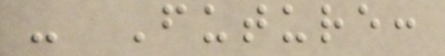- Future:
